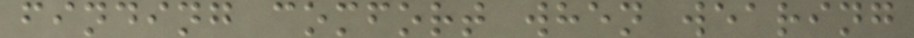finding comfort when wearing
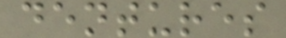dentures
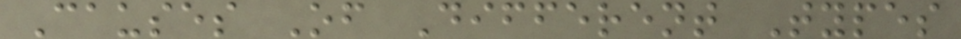Causes Of Different Types
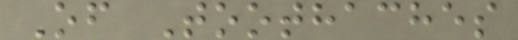Of Toothaches
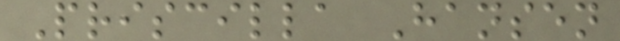Priscilla Hansen
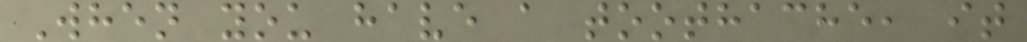When you have a toothache, it
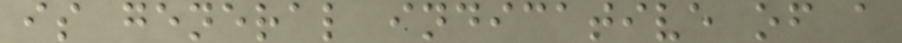is general indicative of a
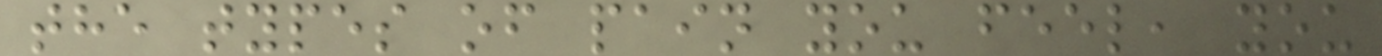the types of pain you feel, you
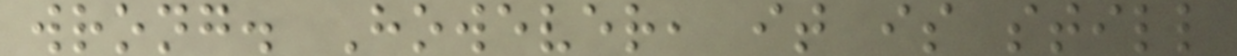wrong. However, it is still
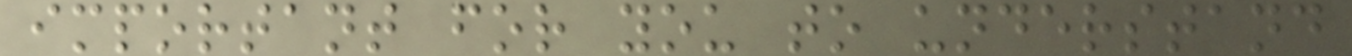important for you to understand
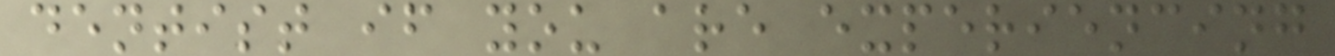dentist if you are experiencing
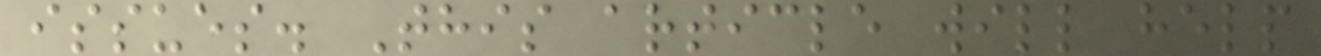issues. This article will help
